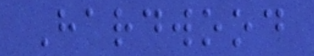Hardwood
